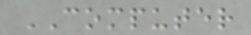COMPUTER
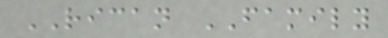RICAN FAMILY
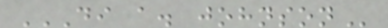DI A. JOHNSON
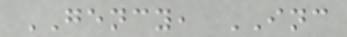GENCY, INC
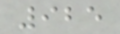925
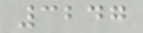3247
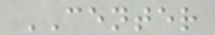CENTER
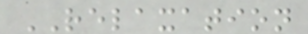RELAXATION
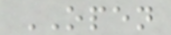OPEN
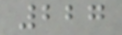227
